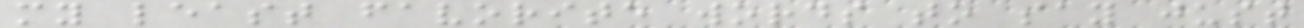my least favorite words to say just
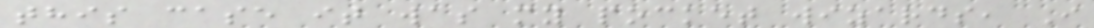this case it was my pocket wizards, I
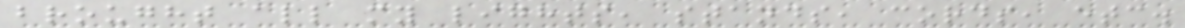brought all my lights, stands, cords, etc.
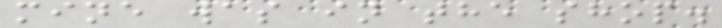mine was in the shop.
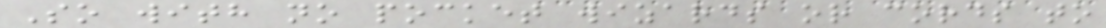So with no pocket wizards or cords to
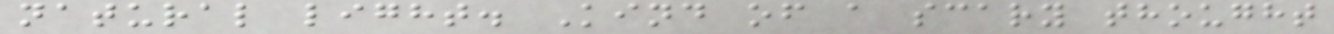natural light. Kind of a scary thought
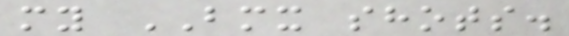my BMX shots.
